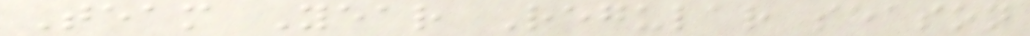Team Year Regular season
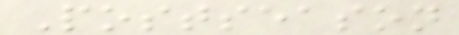Postseason
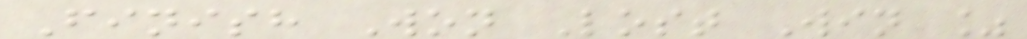Finish Won Lost Win %
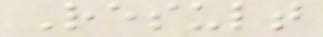Result
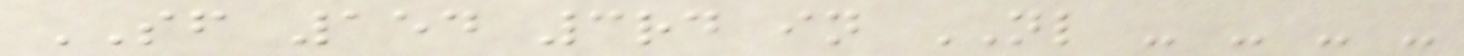SF 154 3rd in NL - - - -
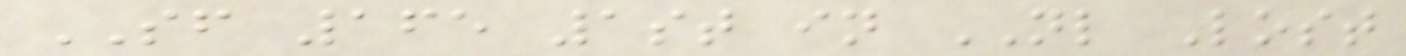SF 165 1st in NL Lost
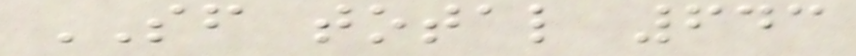SF total 643
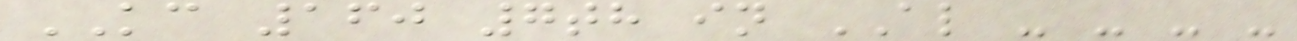KC 160 7th in AL - - - -
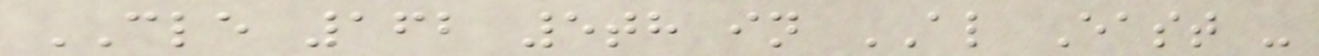CLE 162 5th in AL East -
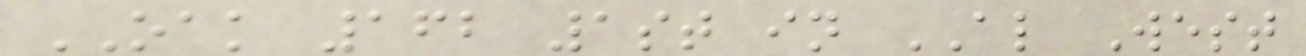OAK 162 1st in AL West
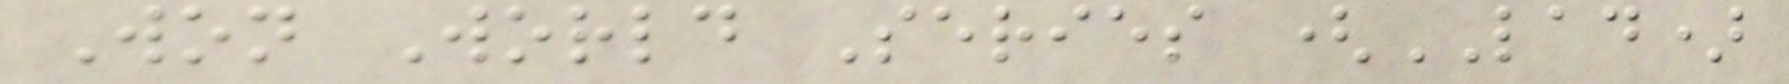Won World Series (LAD)
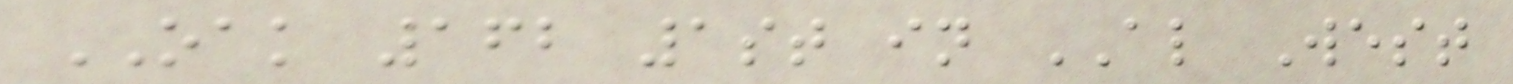OAK 162 1st in AL West
